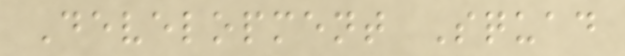Development Squad
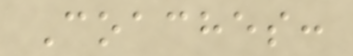Coaches:
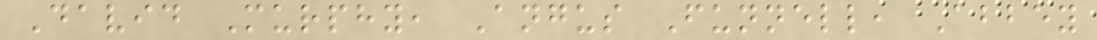David Murphy, Angus Funnell, Abbey
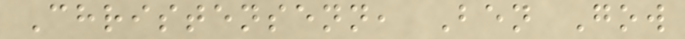Christensenn, Ben Gow
